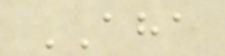AHA
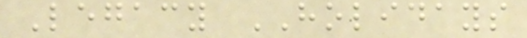Legacy HOLIDAYS
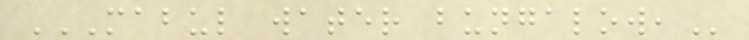MABUL WATER BUNGALOW,
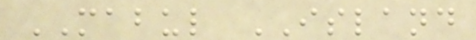MABUL ISLAND
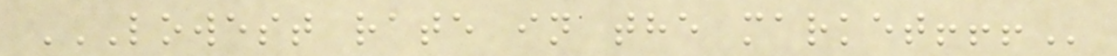LOWEST RATE IN THE MARKET!!!
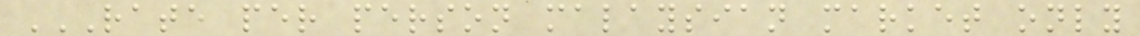RATE PER PERSON MALAYSIAN MARKET ONLY
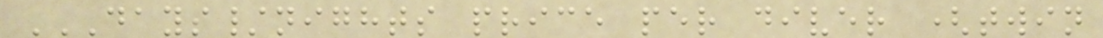DAYS/NIGHTS PRICE PER DIVER (TWIN
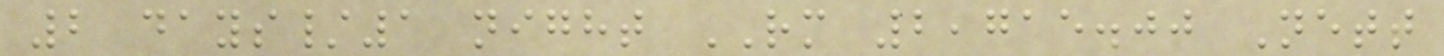2 days/1 night RM 2,715.00 Nett
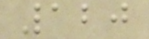120
